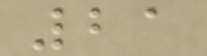21
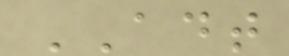ADT
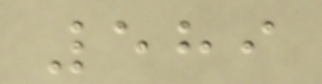589
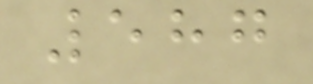587
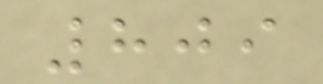809
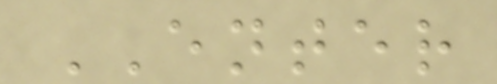ENTER
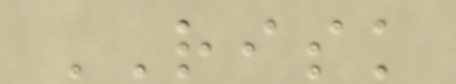RISK
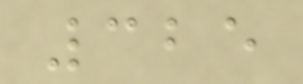325
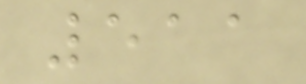511
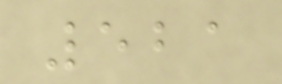521
